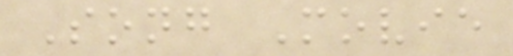Song Movie
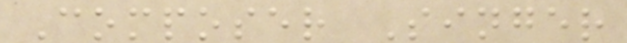Composer Singer
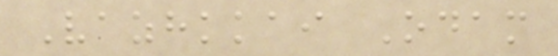Vazhkkai Odam
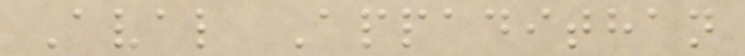Aval Appadithan
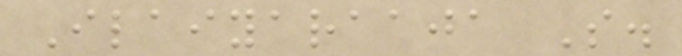Ilaiyaraaja S.
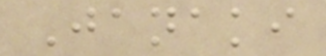Janaki
